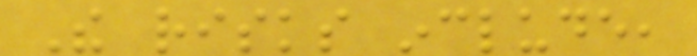The risks include,
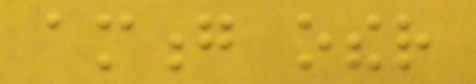among other
